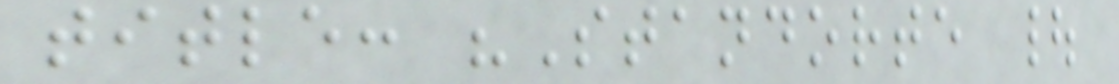title: "Standorte |
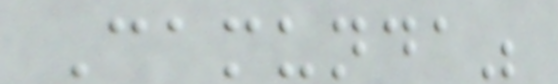Camunda"
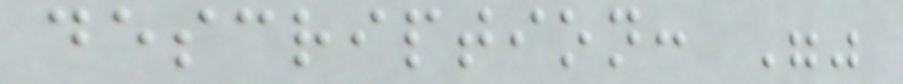description: ""
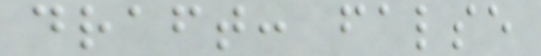draft: false
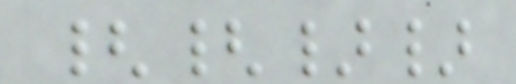{{}}
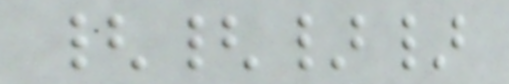{{}}
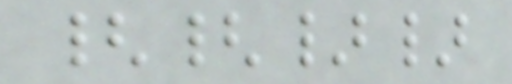{{}}
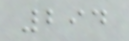294
